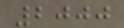2000
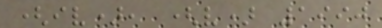(iv), (v) 1990
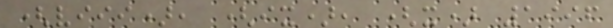(viii), (ix), (x) 1996
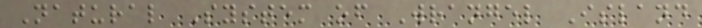Natural System of Wrangel Island
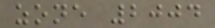zone 2004
